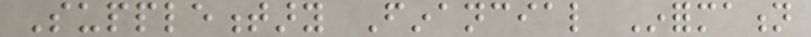Supplementary Financial Information
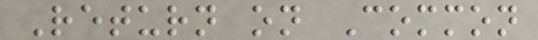Return on Common
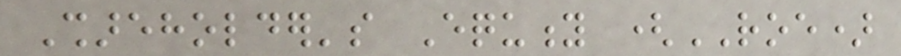Shareholder's Equity (ROE)
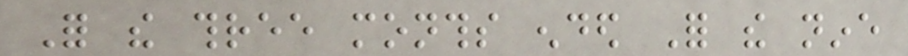For the three months ended For the nine
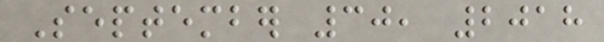September 30, 2018
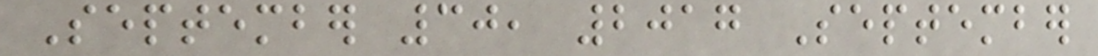September 30, 2017 September
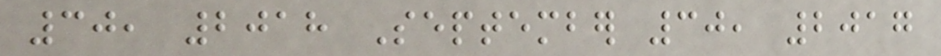30, 2018 September 30, 2017
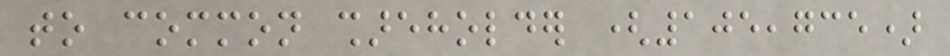to common shareholder (105,735)
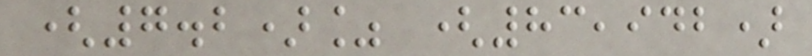(7.2)% (83,942)
